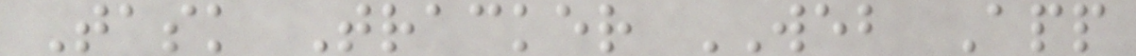Task Tracker WEB App
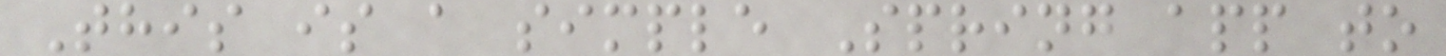This is a simple Spring app to
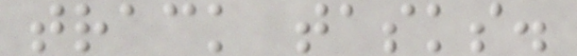track tasks.
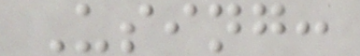Using:
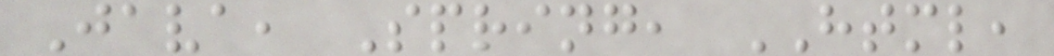Java, Spring, HTML,
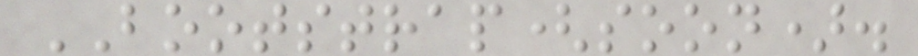BOOTSTRAP(soon).
